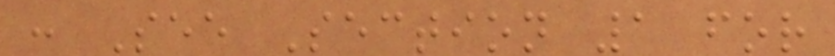: See Section 1 for
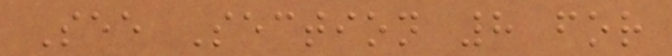See Section 8 for
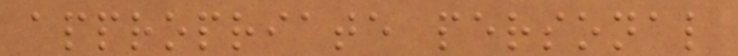appropriate personal
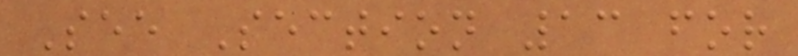See Section 13 for
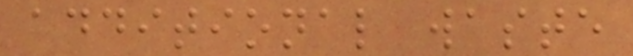additional waste
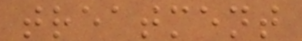treatment
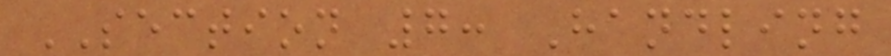SECTION 7: Handling
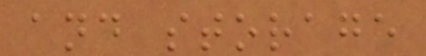and storage
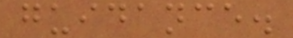guidance.
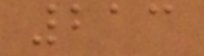213
